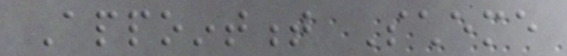Appointment Scheme
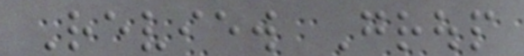Review Group
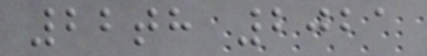22th 2021
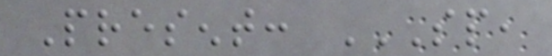Present: SP,
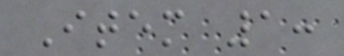Item 1:
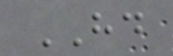HD
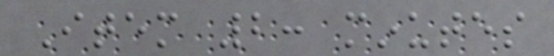Item 2: minutes
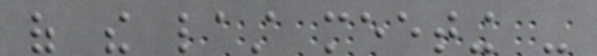of the last meeting -
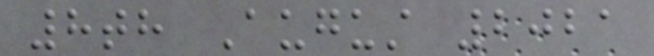8th August 2021
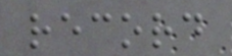record
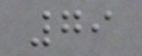79
